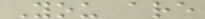You are
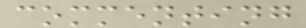commenting
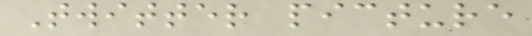Twitter picture
